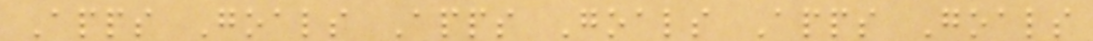Apps Goals Apps Goals Apps Goals
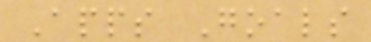Apps Goals
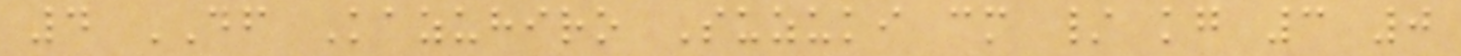4 DF Kazuhiro Suzuki cm / kg 3 0
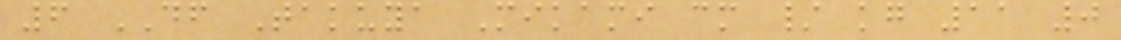6 DF Takuya Mikami cm / kg 11 0
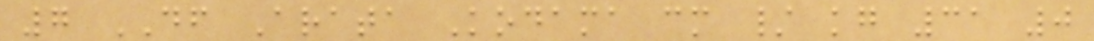7 DF Arata Kodama cm / kg 31 0
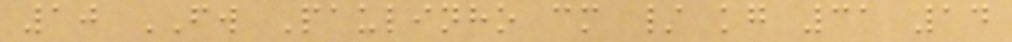10 FW Paulinho cm / kg 31 14
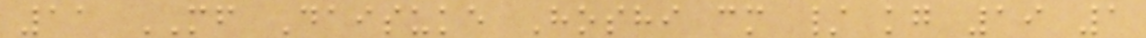11 MF Daisuke Hoshi cm / kg 19 1
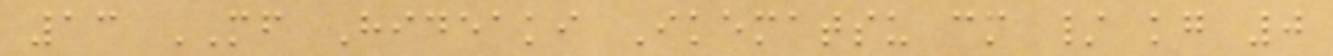13 MF Hideaki Ikematsu cm / kg 0
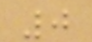0
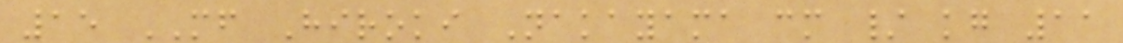15 MF Hiroki Nakayama cm / kg 11
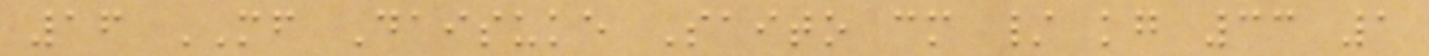16 MF Daisuke Saito cm / kg 33 1
